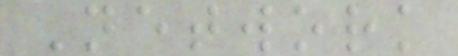Network
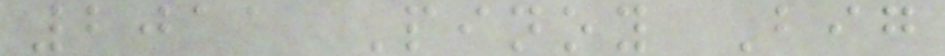2011 Pinoy Big
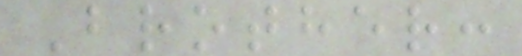Brother:
